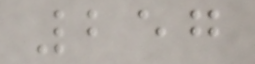257
